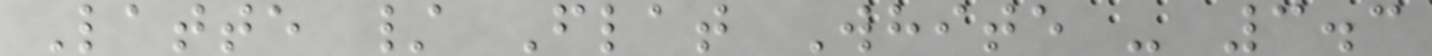Latte / Flat White - 3.3
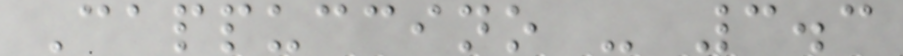Cappuccino - 3.3
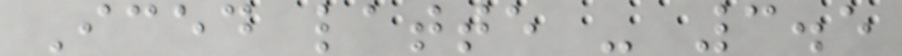Iced latte - 3.5
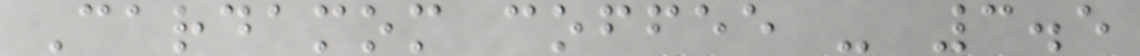Cardamom coffee - 3.5
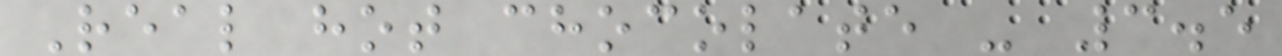Real hot chocolate - 3.5
